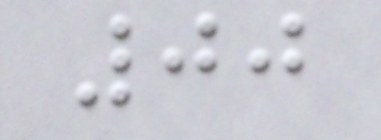00
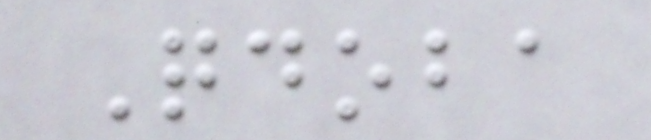Qdoba
